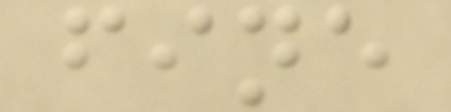fine
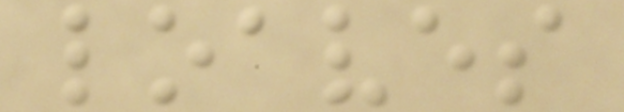loaves
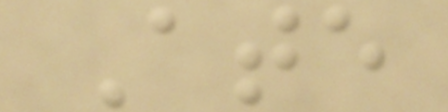Ate
